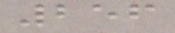256
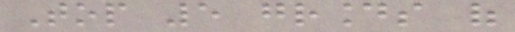Top 5 grounds of
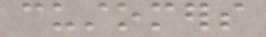customers
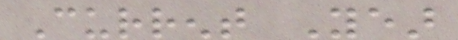Current Year
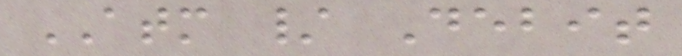ATM / Debit
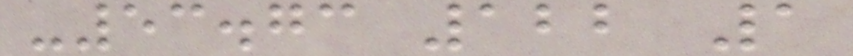-53.73 122 1
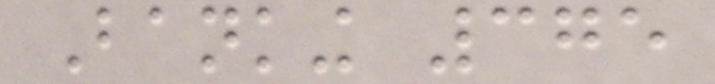Banking 375
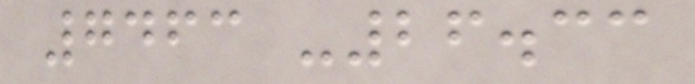7463 -26.33
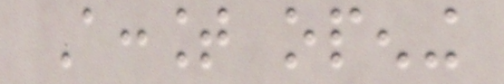Account opening
